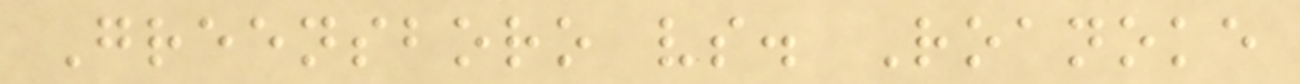Greensboro vs. Roanoke
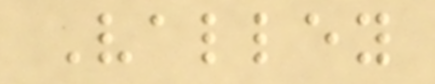Valley
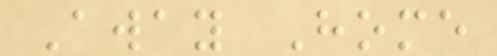Away Home
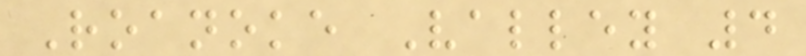Roanoke Valley 4
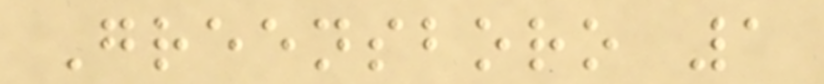Greensboro 1
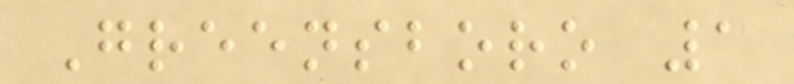Greensboro 1
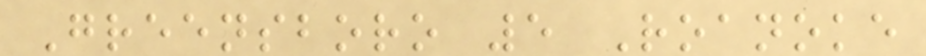Greensboro 5 Roanoke
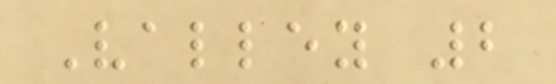Valley 2
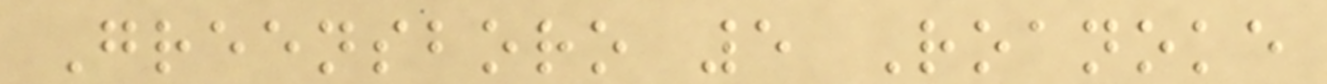Greensboro 5 Roanoke
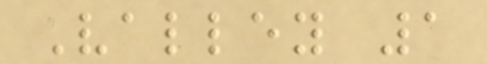Valley 1
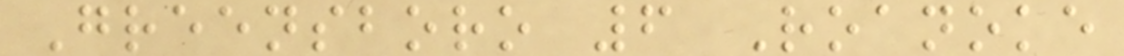Greensboro 6 Roanoke
